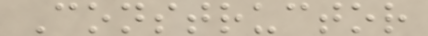Constructor
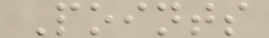Points
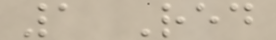1 Red
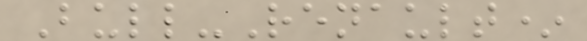Bull-Renault*
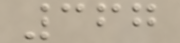367
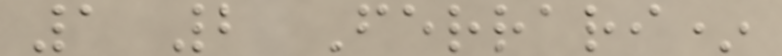1 2 Ferrari*
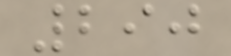290
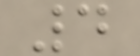4
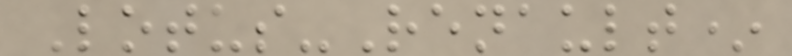Lotus-Renault*
